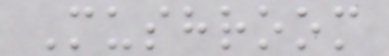Mushroom
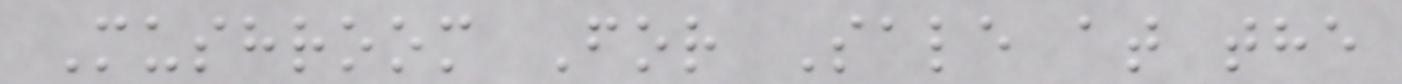Mushroom For Sale at the
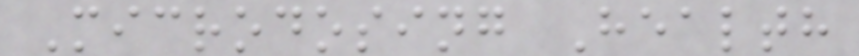Microdosing Health
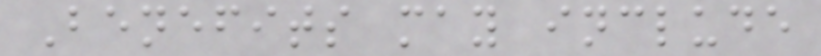Benefits may include
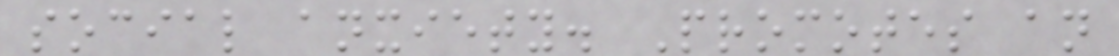social anxiety. Promotes an
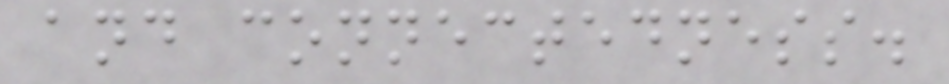and connectedness.
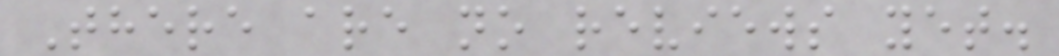There are no reviews yet.
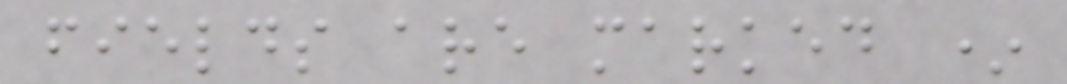fields are marked *
